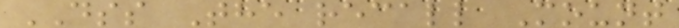DSS The recall Mount
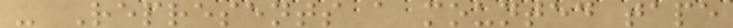- Represents a mounted tape
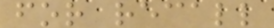for recall
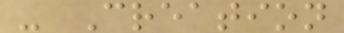- Creation
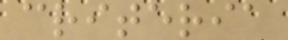criteria
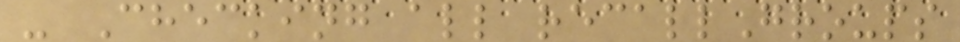- Checking all recallGroups
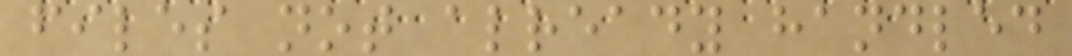files not already handled
